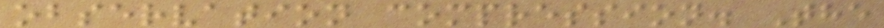observation compression. The
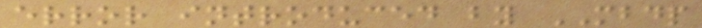error introduced by MBDP
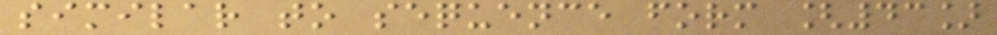similar to sequence form [43]
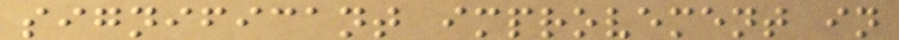significant improvement in
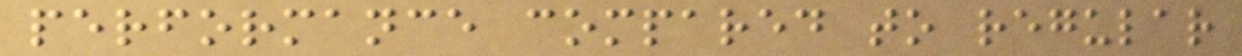performance compared to regular
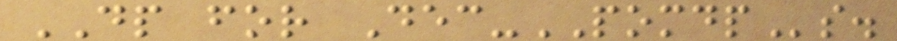DP for Dec-POMDPs.
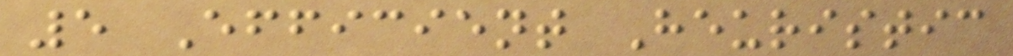5 Efficient Heuristic
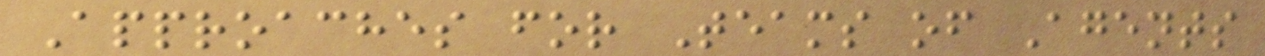Approaches for Teams of Agents
